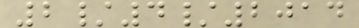2/4/2014
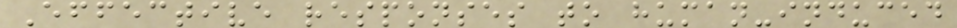Effective responses to human-induced
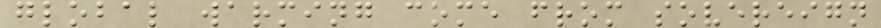global warming come from sovereign
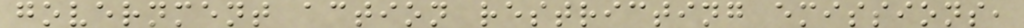government action restricting emissions,
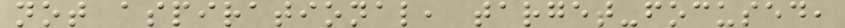not aspirational, target-focused,
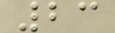23
